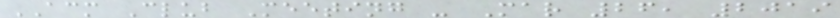ACM Club Meeting - Mar 26, 2019
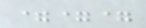===
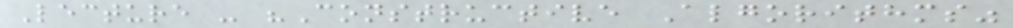Lecture - "Constructive Algorithms"
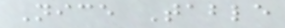Nice Table
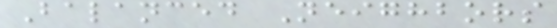Balanced Neighbors
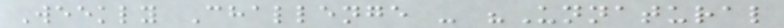Weekly Challenge - "Unnatural
